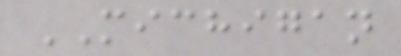MICHIGAN
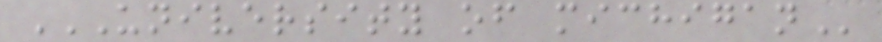UNIVERSITY OF MICHIGAN
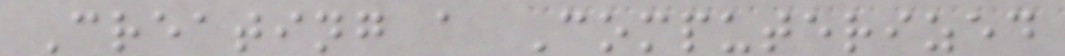Creating a Computerized
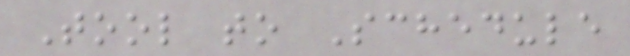Tool to Schedule
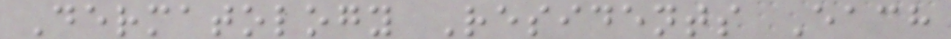Dermatology Residents Each
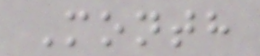Month
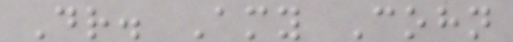Dr. Amy Cohn
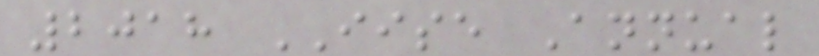2018 IISE Annual
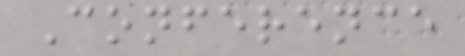Conference
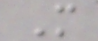M
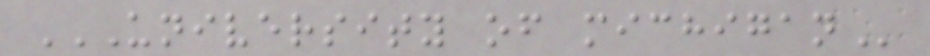UNIVERSITY OF MICHIGAN
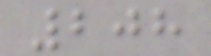208
